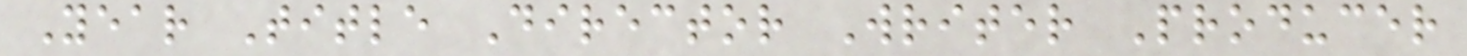Year Title Director Writer Producer
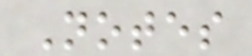Notes
